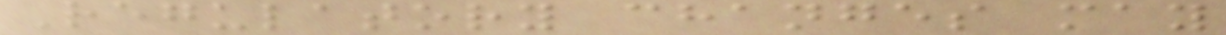Regulatory changes may
